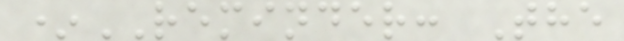*REMINDER: The
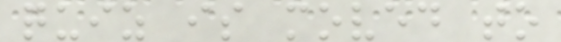quiz is moved to
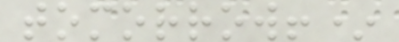tomorrow!*
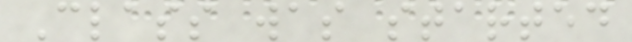Class was started
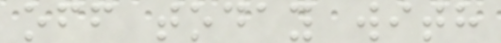off today with
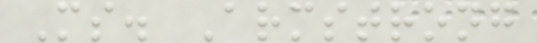Ms. Armstrong
